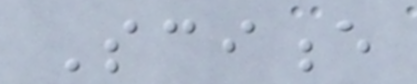Science
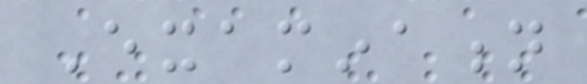Examination
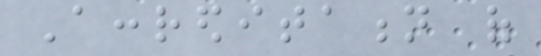Accreditation of
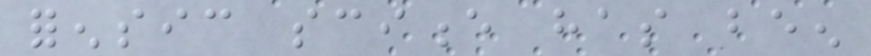forensic science has been
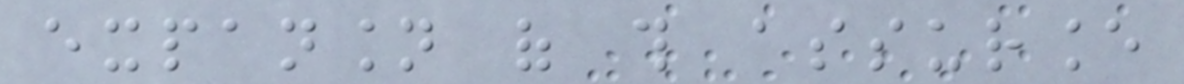expansion of this assurance
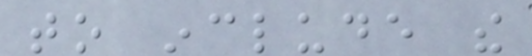to include the
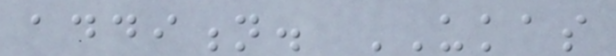addition. UKAS
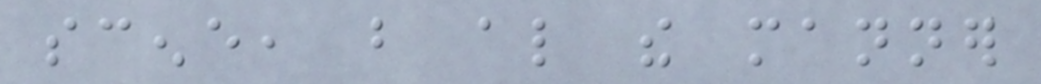scene, but also the manner
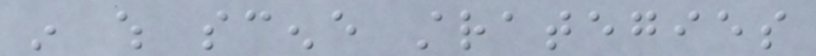in which scene strategies
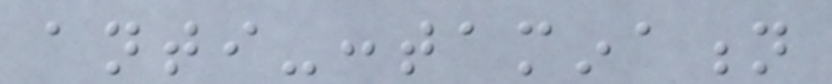anti-contamination
